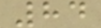84
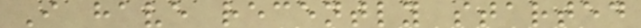I have recently started
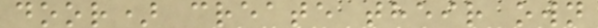door) create their own
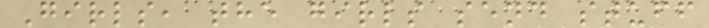Girls, the girls send stuff
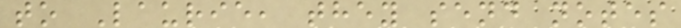to Laurie, they send notes
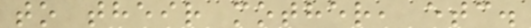to their mother, etc.
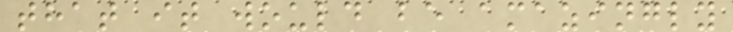that it would be amazingly
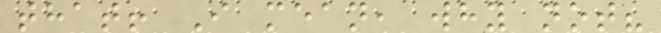that! I mean, why not?
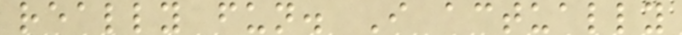really fun. I actually
